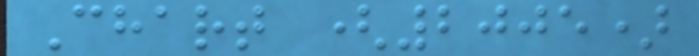Chart (2005)
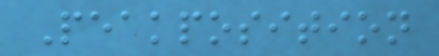Peakposition
